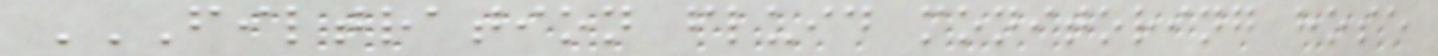FILTRATION FLUID MONITORING HOSE
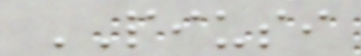PIUSI
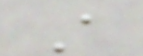A
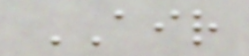AIR
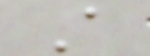A
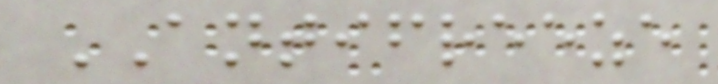ANTIFREEZE
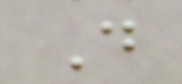D
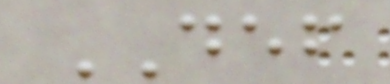DEF
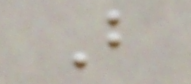B
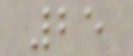25
